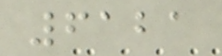6121
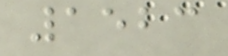1523
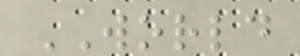WORLD
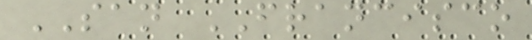SAN FRANCISCO
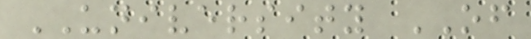UNIVERSITY OF
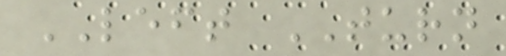LEFT TURN
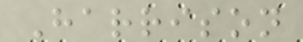Harrison
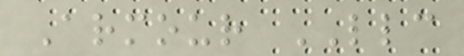Armour LLC
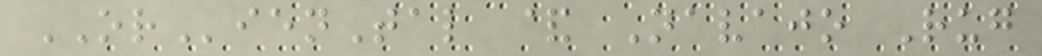ORienTal & Navajo Rug
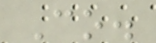Co.
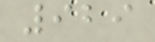929
